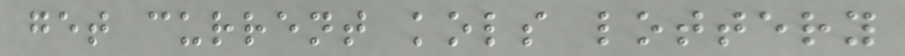get current kols lottery
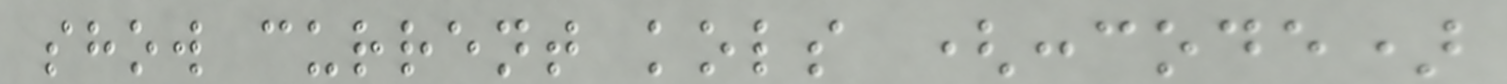show current kols (:code)
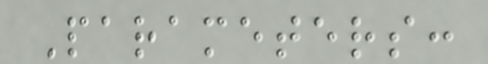Parameters:
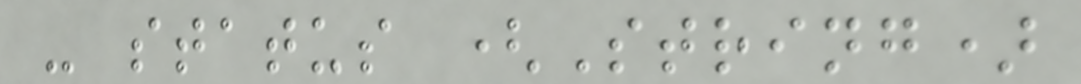- status (String)
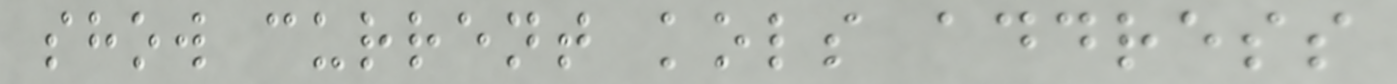show current kols address
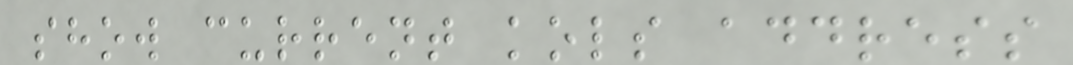show current kols address
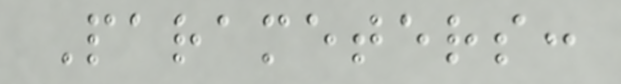Parameters:
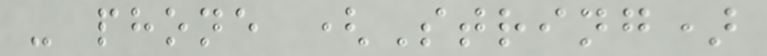- phone (String)
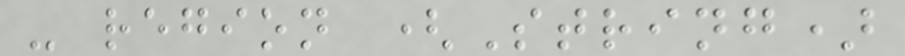- region (String)
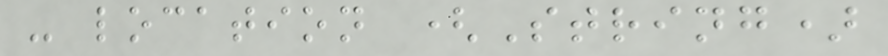- location (String)
